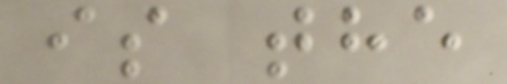is the
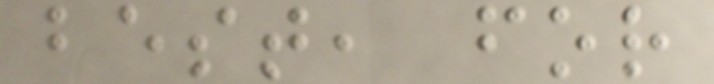best, for
